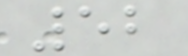52
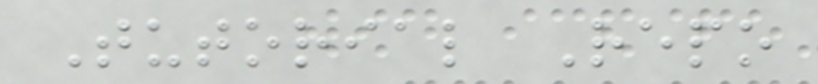Tutorial Repo
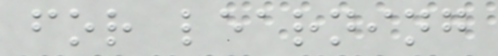for learning
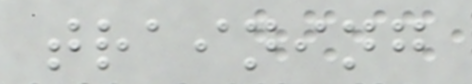training
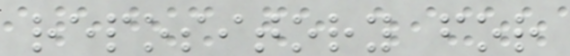repository for
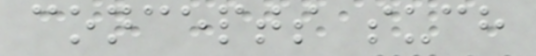concepts such
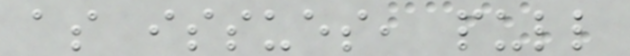as issues, pull
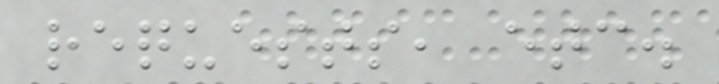requests, etc.
